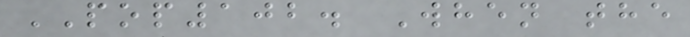POP102. When the
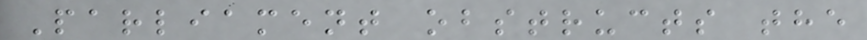Parliament obstructs the
